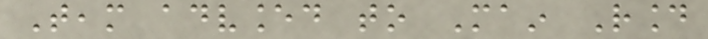Team advanced to Main Round
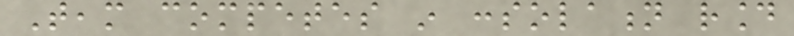Team competes in consolation round
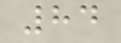84
